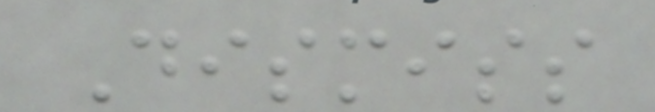Dismiss
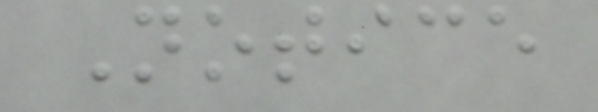Notice
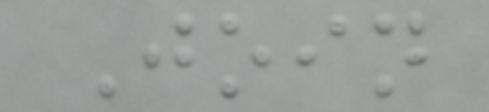Join
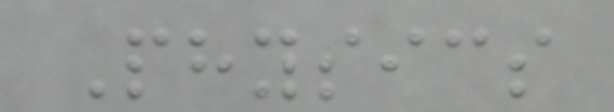Physics
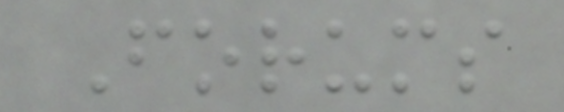Forums
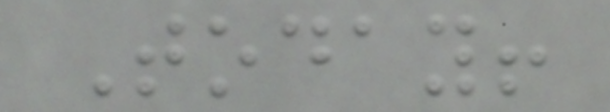Today!
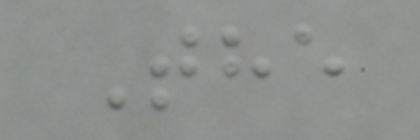The
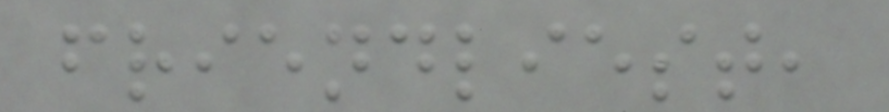friendliest,
